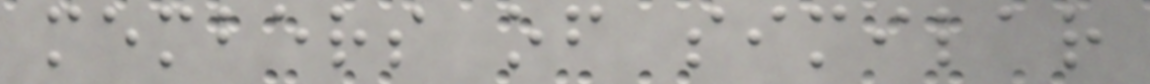members of similar
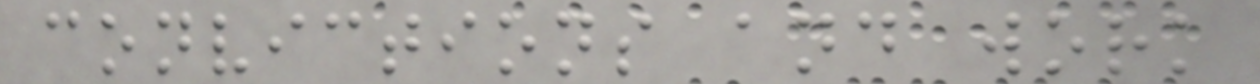convictions and work
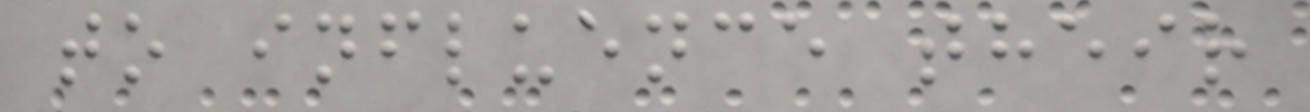to influence their
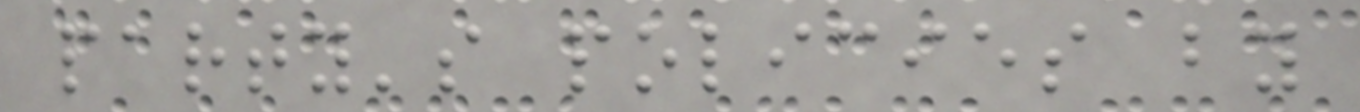party's policies by
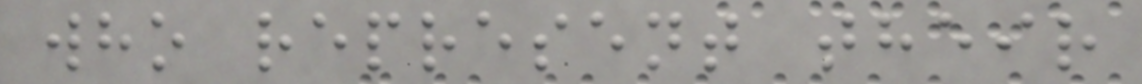who represent their
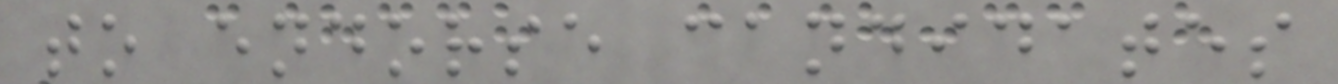to endorse candidates
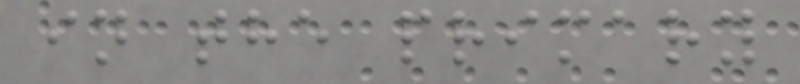in the primary
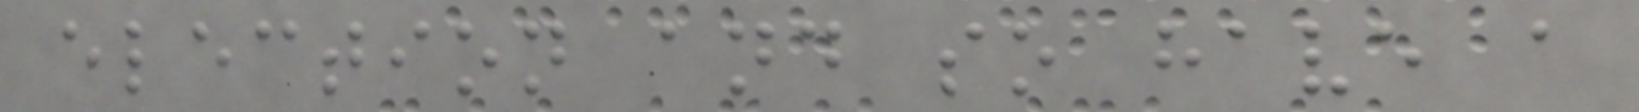election and so have a
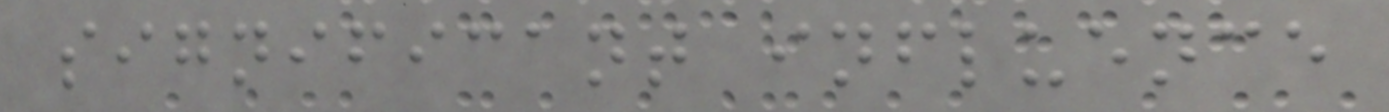significant influence
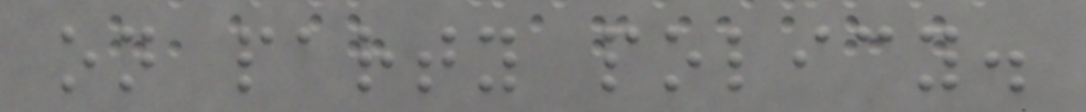on party policy.
